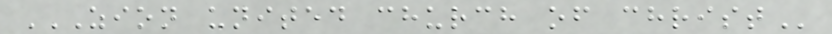ZION UNITED CHURCH OF CHRIST
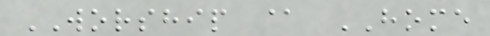WORSHIP @ HOME
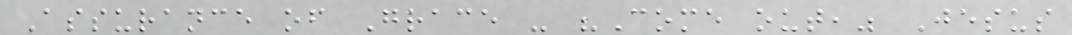Assurance of Grace - "Come out," Jesus
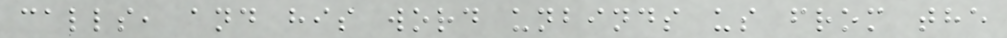calls, and his word unbinds us from the
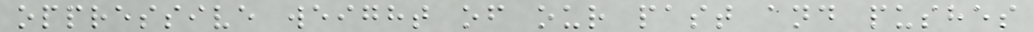oppressive weight of our past and pushes
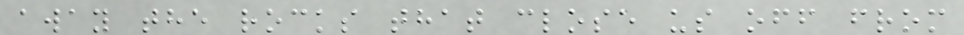away the rocks that close us off from
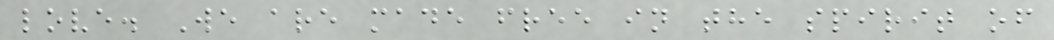love. We are made free in the spirit of
